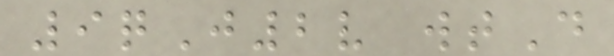9qJ2v wtD
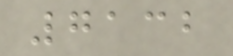7132
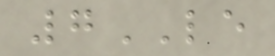7LE
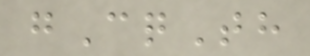gCqTh
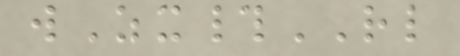wZx#RL
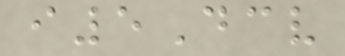i5Dcv
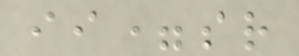ii=sr
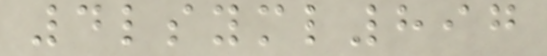4lsyml897
